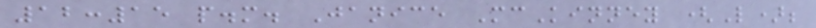12:15 p.m. Janice McKinney (L);
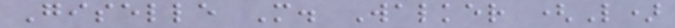Giselle M. Walker (L)
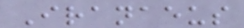Iranaeus
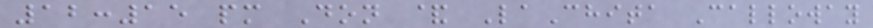12:15 pm Don & LaChita Calloway
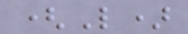(L)
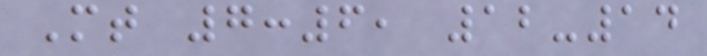Mt 7:6, 12-14
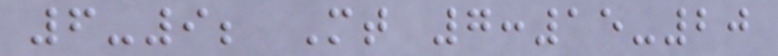6-9; Mt 7:15-20
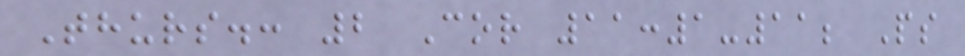Thurs.: 2 Cor 11:1-11; Ps
